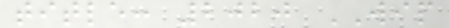title: 2020 WIP
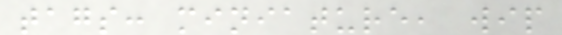tags: miniature, wip
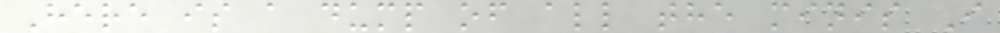Here is a dump of all the minis I
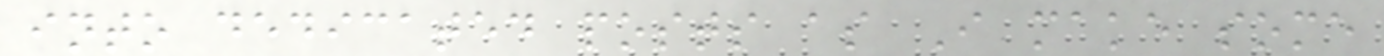into dedicated posts as I make some
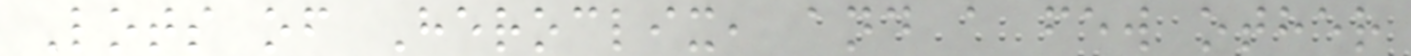Lots of Heroclix, and a few other
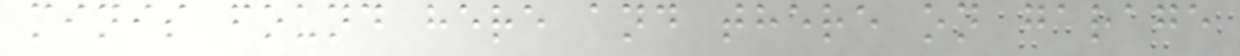minis found here and there on garage
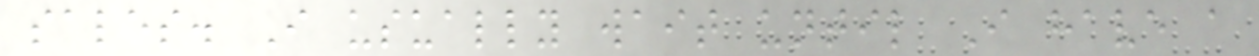sales. I usually wait until I have a
